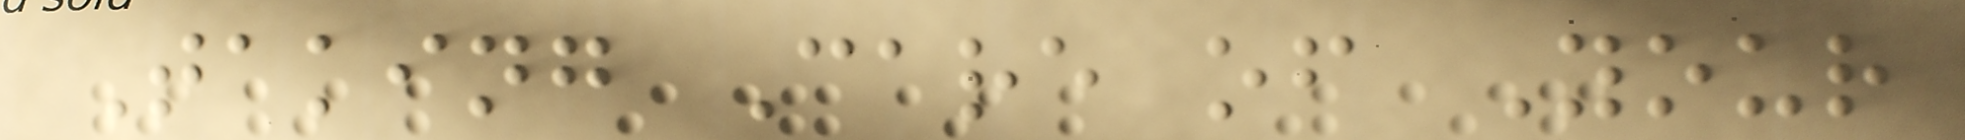Taking Care of Your
